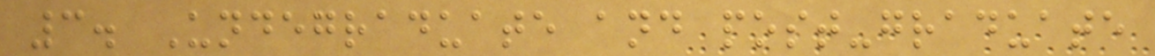3. Undegraduate and post-graduate
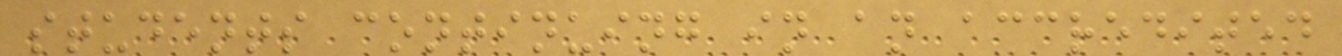students continuing in an accredited
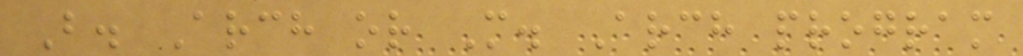B. Arch or M. Arch program
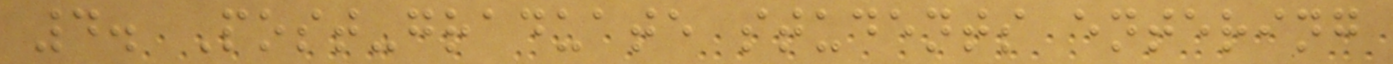4. Post-graduate students entering
